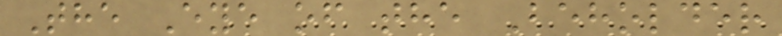The Eye of the Beholder
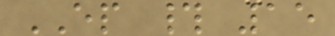EP # 15
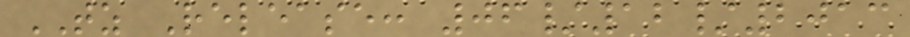TZ Release: 06/12/2013
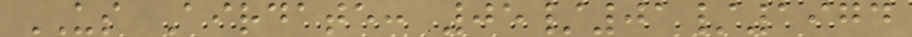US Airdate: 05/01/1974
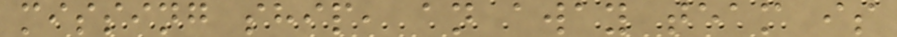missing ship, an away team is
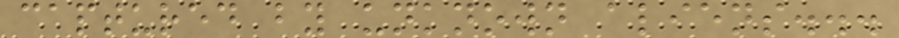captured by unknown aliens...
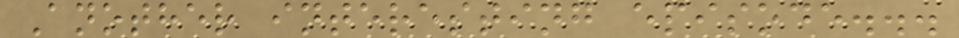Another interesting episode...
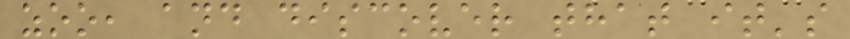zoo, and discover that it's
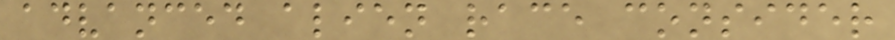advanced alien race consider
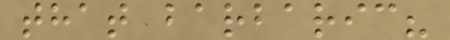that barbaric?
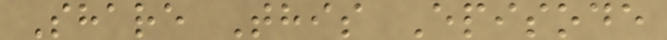Share This Episode
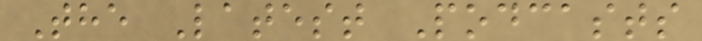The Latest Podcasts
